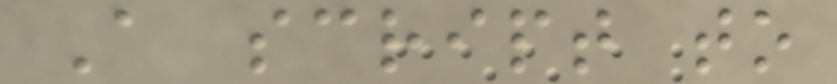A script to
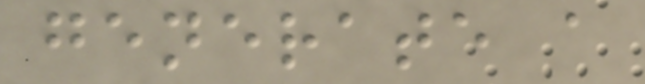generate a
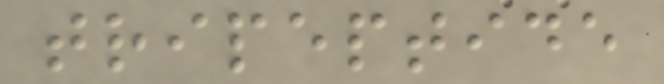tripeptide
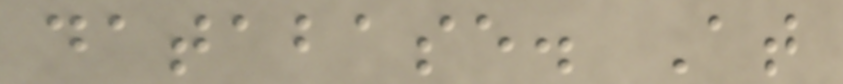database. At
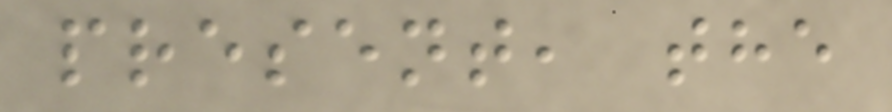present, the
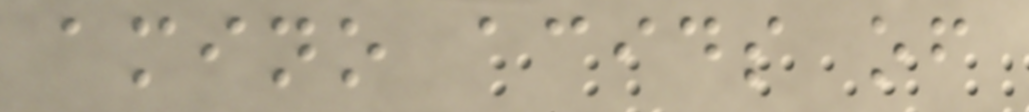amino acids of
